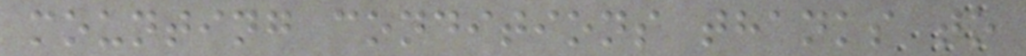mounting conditions thanks to
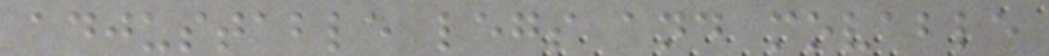adjustable legs and movable
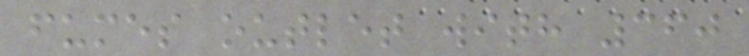fumes outlet with 360
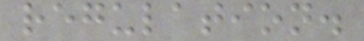regulation.
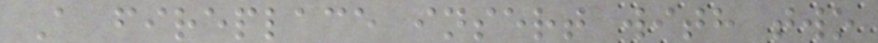A fireplace insert with two
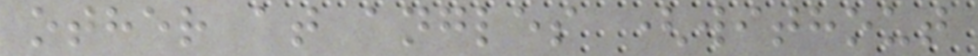other at angles (without
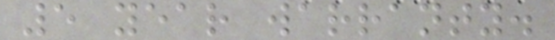5 year warranty.
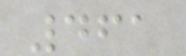461
